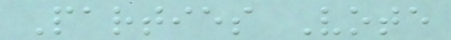Parties Vote
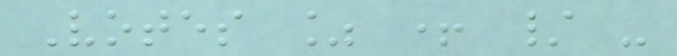Votes % + / -
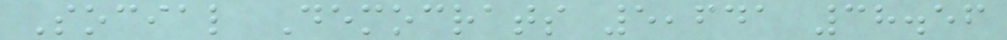Social Democrats 5,641 38.56
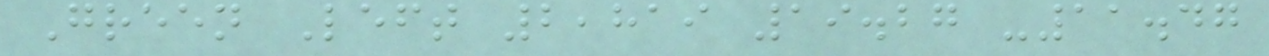Green Left 2,819 19.27 -11.47
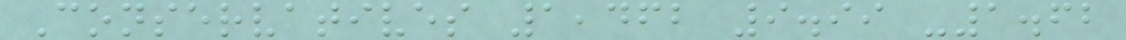Conservatives 1,462 9.99 -1.62
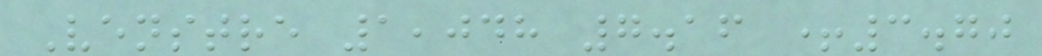Venstre 1,048 7.16 +3.70
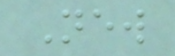New
